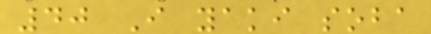40 I yaki soba
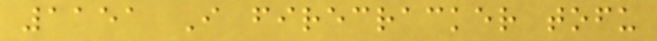1151 I firecracker tofu
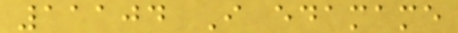11104 I edamame
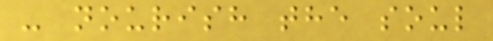- nourish the soul
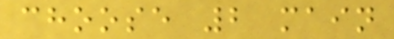choose 2 main
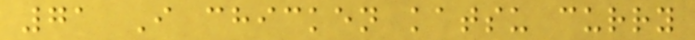71 I chicken katsu curry
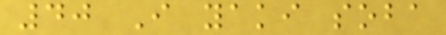40 I yaki soba
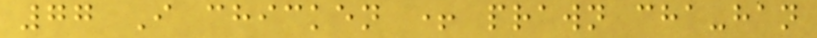77 I chicken + prawn cha-han
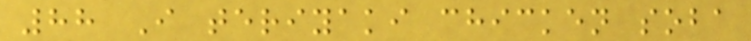88 I teriyaki chicken soba
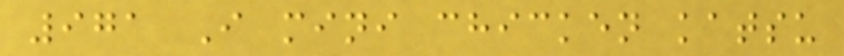971 I mini chicken katsu
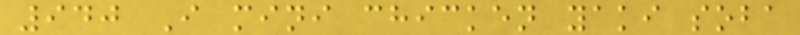940 I mini chicken yaki soba
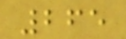265
